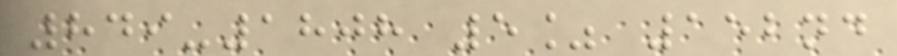849-1808 5% 152nd
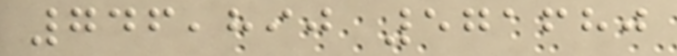746,890 571680
